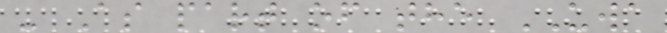- As part of the UWA
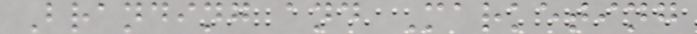Branding and Marketing
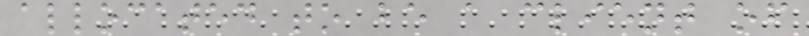allocated to be a client of
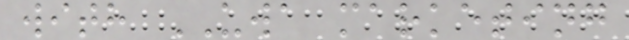with UWA marketing
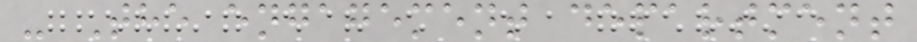- The engagement department
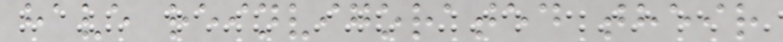have reinvigorated their
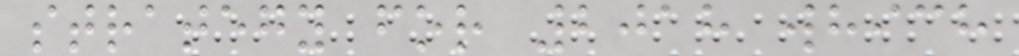strategy for 2018 which
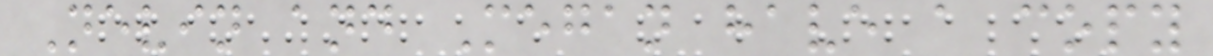Nevin and Megan have a copy
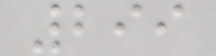299
